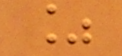%
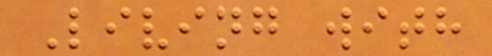Living with
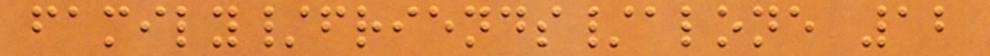family/friends/alone 12
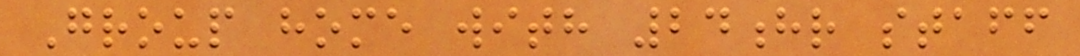Group home with 24hr staff
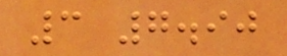3 7.90
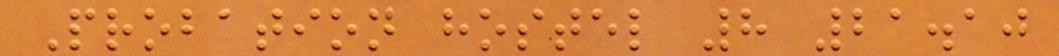Probation hostel 8 21.10
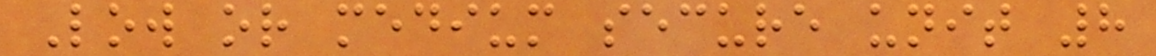Low or medium secure unit 8
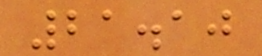21.10
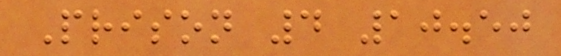Prison 4 10.50
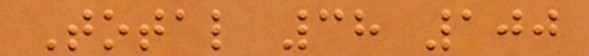Total 38 100
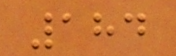184
